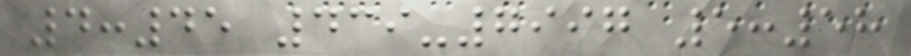4:45 439-7997 5:58
